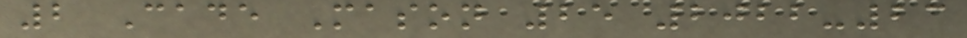2 Cade Mason 25 2022-23
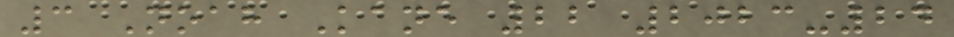3 Noah Kane 22 2023-24
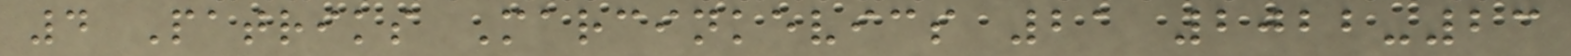4 Patriks Marcinkevics 21 2022-23
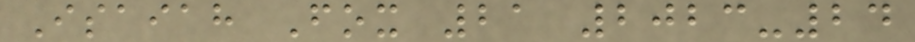Isaiah Fox 21 2023-24
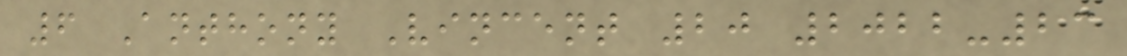6 Anthony Vincent 20 2022-23
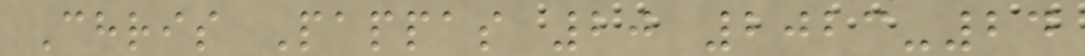Chris Pappas 20 2023-24
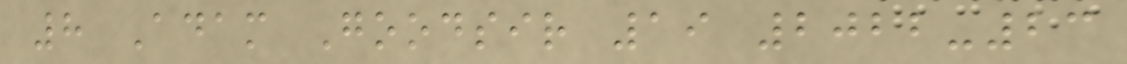8 Adam Goodsir 19 2022-23
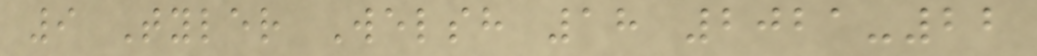9 Tyler Welsh 18 2021-22
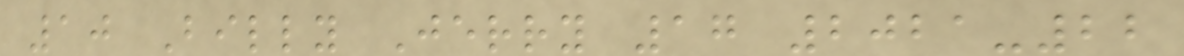10 Billy Jerry 17 2021-22
